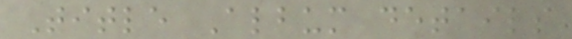Title Album details
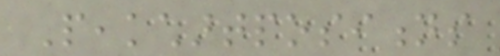Peakchartpositions
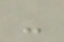-
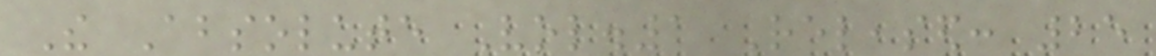The Absolute Vol.1 Released: 25
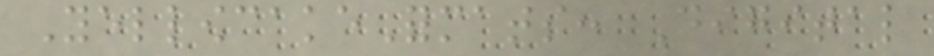YellowcakeFormats: Digital
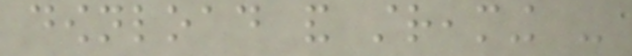download and streaming -
